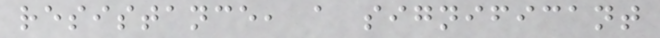resistance, a significant
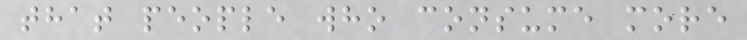that people who consume more
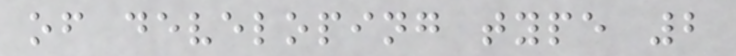of developing type 2
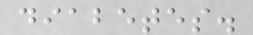diabetes.
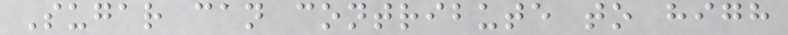Sugar can contribute to high
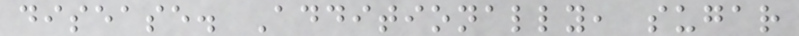disease. Additionally, sugar
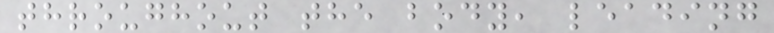throughout the body, leading
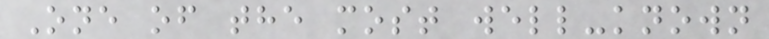One of the most well-known
